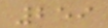259
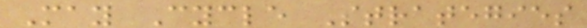May Cycle Strategies
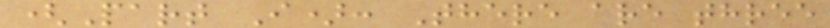(Part I): There are three
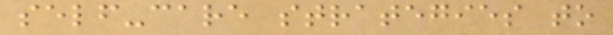self-care strategies to
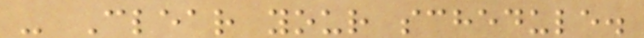- Clear your schedule.
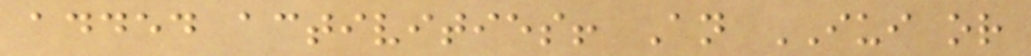added activities! An IUI or
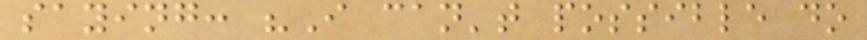saying: "I can't possible do
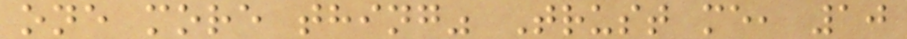one more thing" Trust me, 10
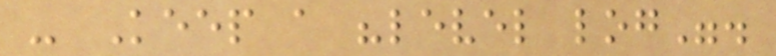- Keep a "level log".
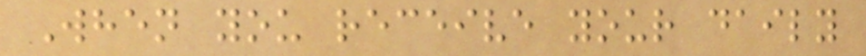When you receive your daily
